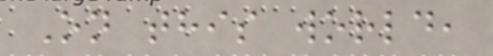On this world,
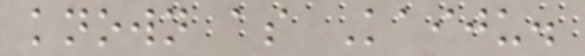known as Kaiju.
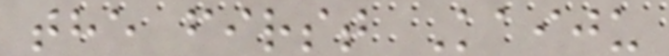the first Kaiju
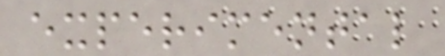experimental
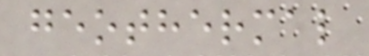geothermal
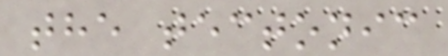the tectonic
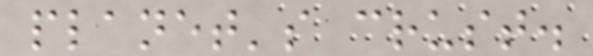planet's crust.
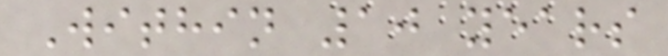Within 10 years
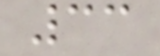33
